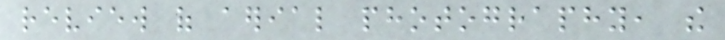review of aerial photography, the
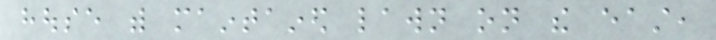house with maintained lawn on the east,
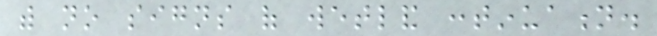with no signs of wetland continuation.
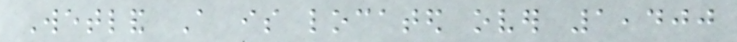Wetland A is located over 1,400
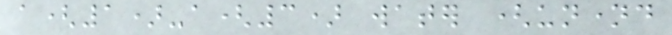a(1)-a(3) water (unnamed
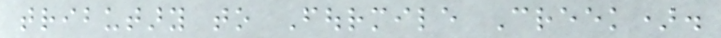tributary to Fourmile Creek).
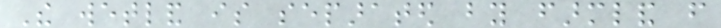The wetland is separated by farmland from
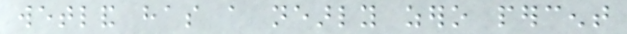wetland has a nearly zero percent
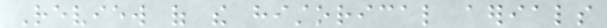Review of the historical aerials
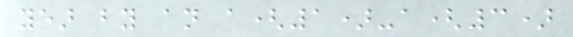year by an a(1)-a(3)
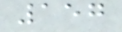157
